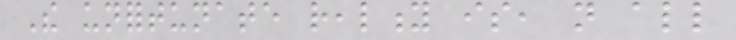The unfortunate reality is, not all
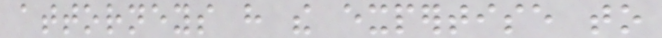attorneys have the expertise to
